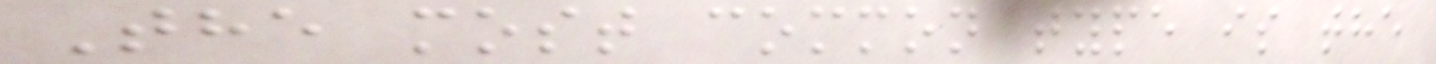The most common type is the
